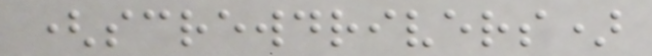(screwdrivers)
